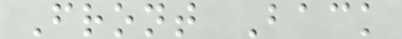Front Back
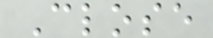Close
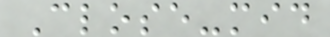Close-mid
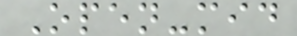Open-mid
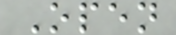Open
